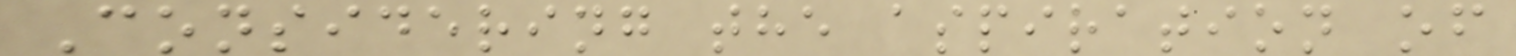Considering the aspiration of
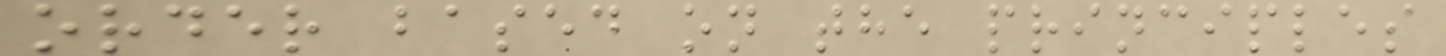order based on the principles
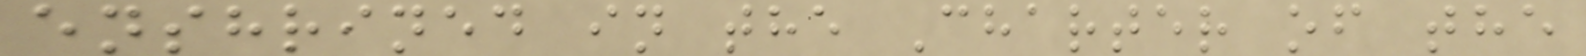enshrined in the Charter of the
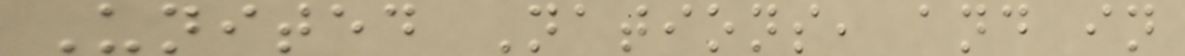United Nations, and in
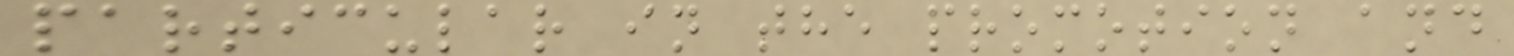particular in the promotion and
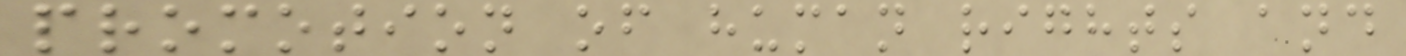promotion of human rights and
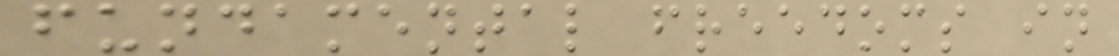fundamental freedoms in
